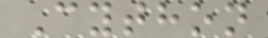Cython
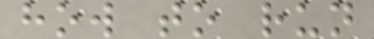how to run
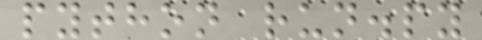python run.py
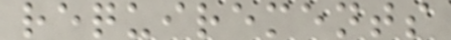requirements
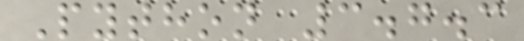Python 3.7.3
